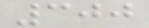300
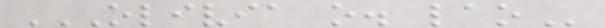OLIVIA O. LAO
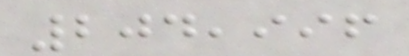204,996
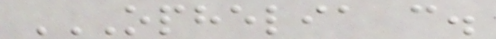OPHELIA C.
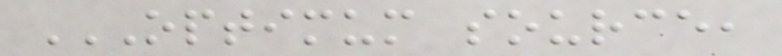OPTIMUM SOURCE,
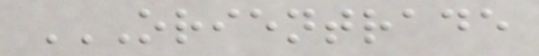ORIENTRADE
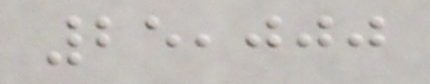25,000
